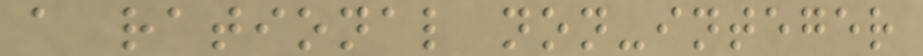a rational non-integer
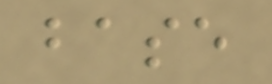base
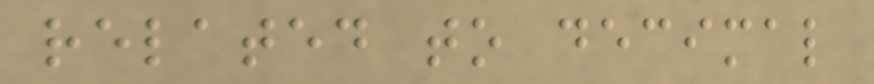related to decimal
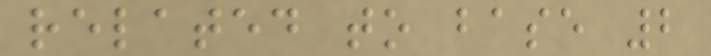related to base 2
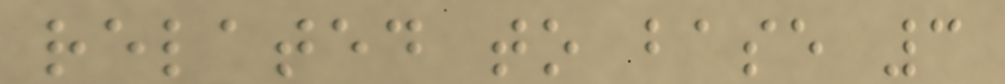related to base 3
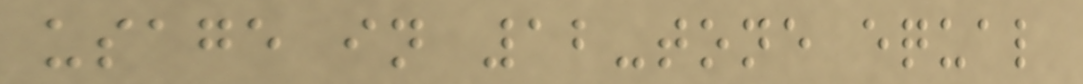usage in 12-tone equal
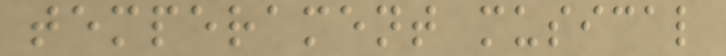temperament musical
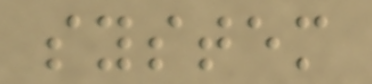system
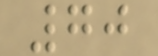70
